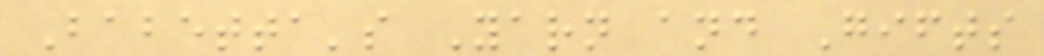Babetta's Yarn and Gifts
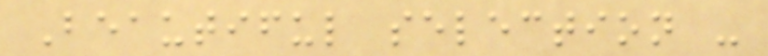Beautiful selection -
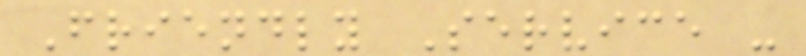Friendly Service -
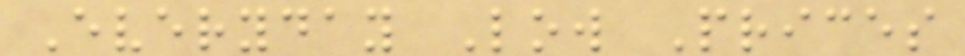Everyday Low Prices
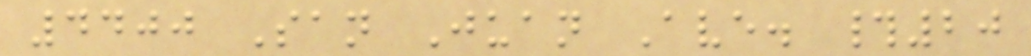4400 San Juan Ave. #20
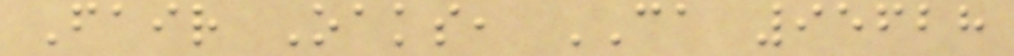Fair Oaks, CA 95628
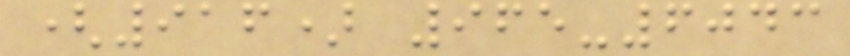(916) 965-6043
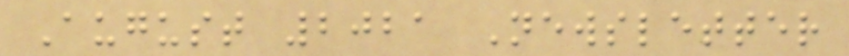August 2021 Newsletter
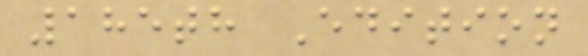185th Edition
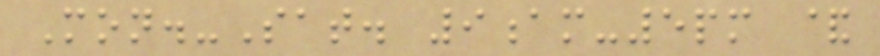Mon.-Sat. 9am-5pm &
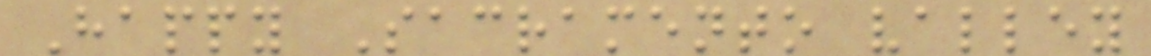Happy Sacramento valley
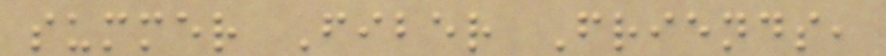summer Fiber Friends,
